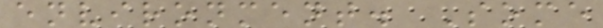environment. Some
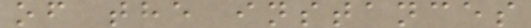of the instances
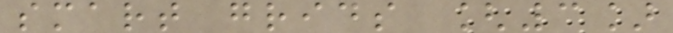smart grids [3]
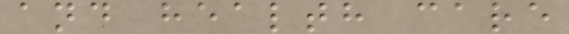and health care
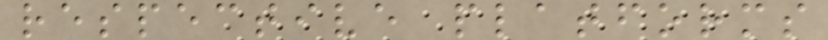respective platforms
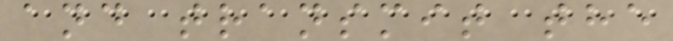and transmit the
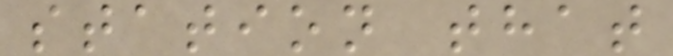station that
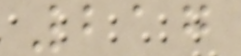217
